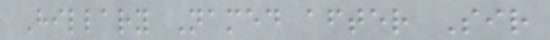Hillary Named after Sir
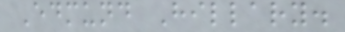Edmund Hillary.
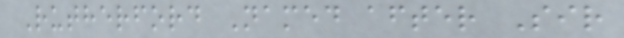Rutherford Named after Sir
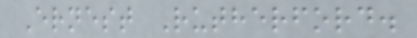Ernest Rutherford.
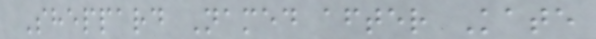Sheppard Named after Kate
